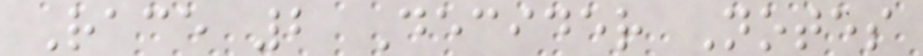Race 2 Decider Notes
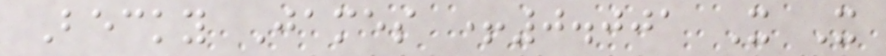Becky James +0.001 X X
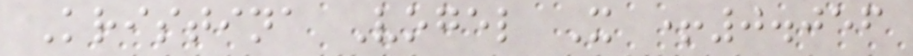Kristina Vogel X +0.056
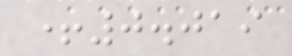+0.019
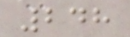248
